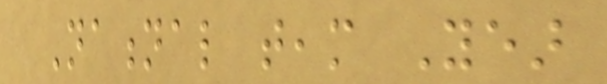National team Year
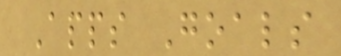Apps Goals
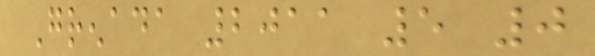Grenada 2011 5 0
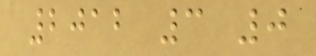2012 3 0
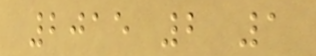2015 2 1
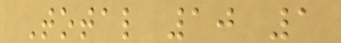Total 10 1
